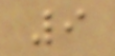9
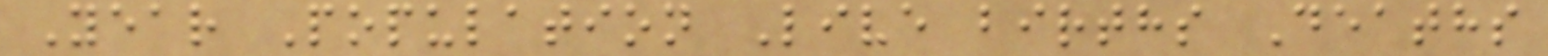Year Population Live births Deaths
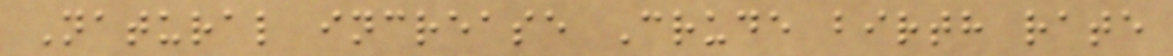Natural increase Crude birth rate
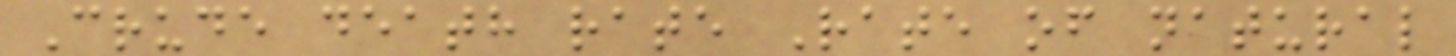Crude death rate Rate of natural
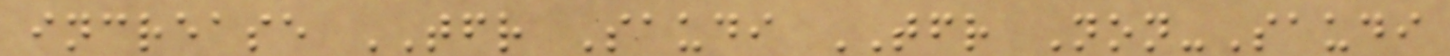increase TFR Saudi TFR Non-Saudi
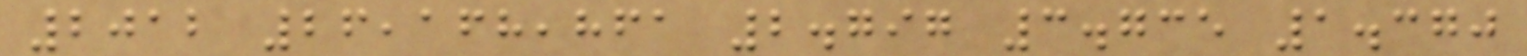2012 26,168,861 2.797 3.735 1.370
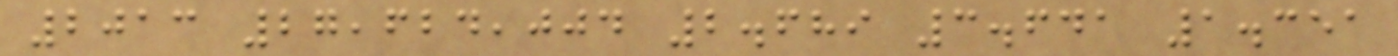2013 27,624,004 2.689 3.641 1.351
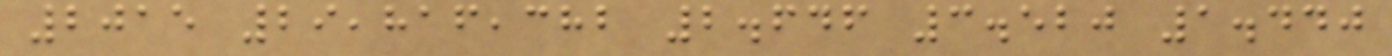2015 29,816,382 2.646 3.520 1.440
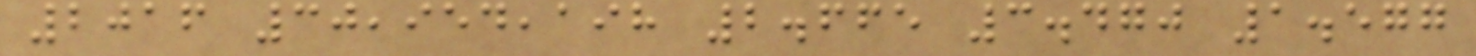2016 30,954,198 2.665 3.470 1.577
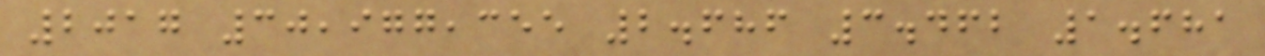2017 30,977,355 2.686 3.462 1.681
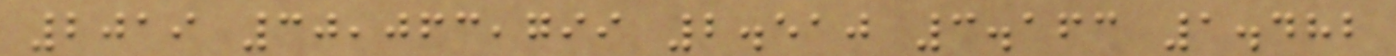2019 30,063,799 2.510 3.163 1.482
